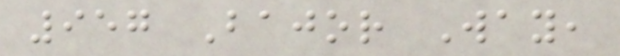957 Bajor Way,
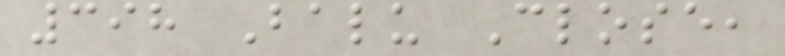398 Balu Close,
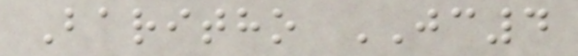Baritho JC4
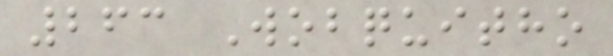263 Wobquitho
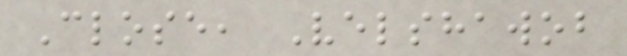Close, Velshawob
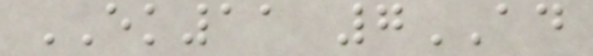EK11 7AD
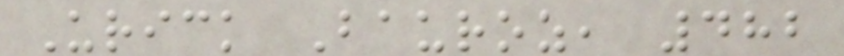Urick Bauroz, 482
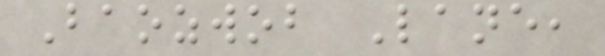Baozwob Lane,
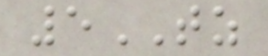5TZ
